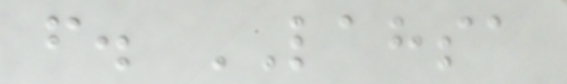f. LAHSA
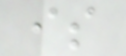is
